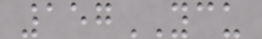157YCU
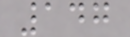147
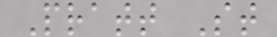Pratt St
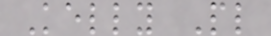Kelly Pl
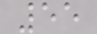55
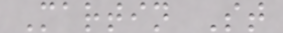Martin St
